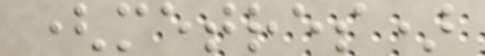(metres)
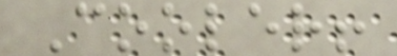Cooler!
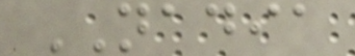NADIA
